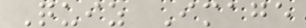Quiz Image
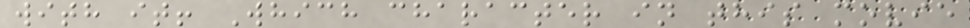with it! Which character in this movie
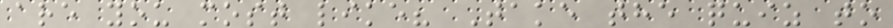are you most like? Take the quiz to
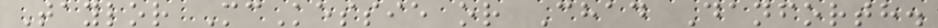Taylor McKessie or Chad Danforth.
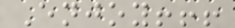Enjoy!!!
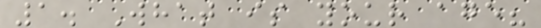1. What is your age?
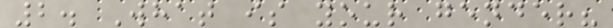2. What is your gender?
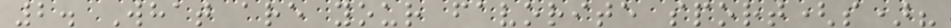2. What are your favorite sport(s)?
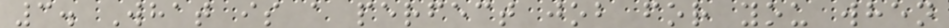3. What is a perfect job for you when
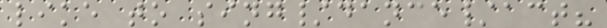like to sing/dance/act?
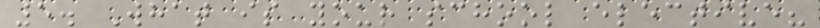5. What is your school elective?
